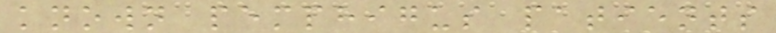known pemphigus patients
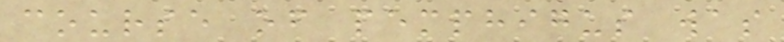course of pemphigus was
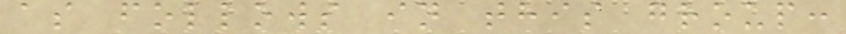as follows in this group:
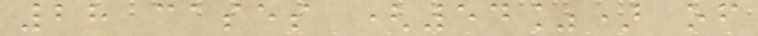28 cases (54%) of
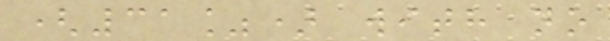(31%) with no
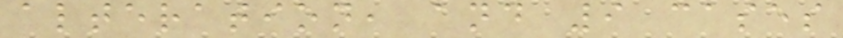alteration, and 9 cases
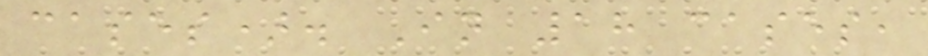cases). In 18 cases,
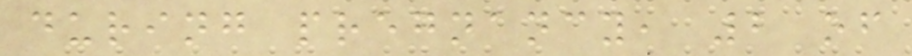during pregnancy, 2 of
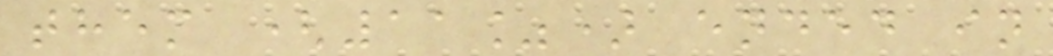them (11%) ended in
